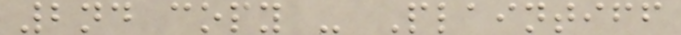2nd copy - Plaintiff
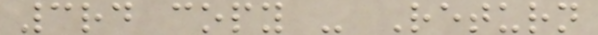3rd copy - Return
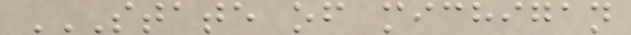STATE OF MICHIGAN
